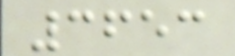3653
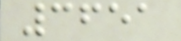3651
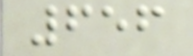656
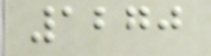1270
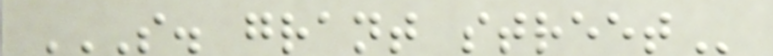S. GRANT STREET
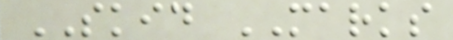SKID MARKS
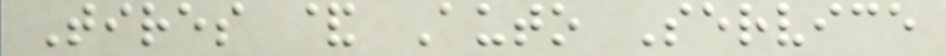Tires & Auto Service
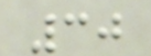30
